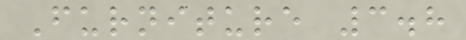Furniture 3.8
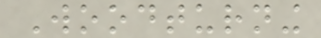Woodturning
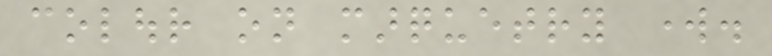colour on marquetry work.
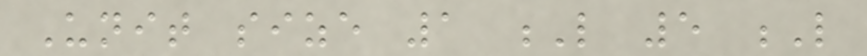Unit size 1 L 5 L
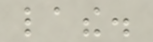lathe.
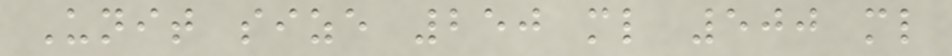Unit size 250 ml 500 ml
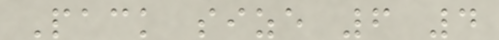Pack size 6 4
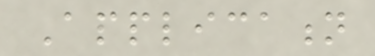Application
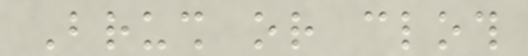Brush or cloth
